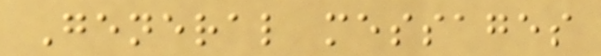General messages
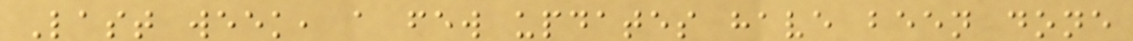Last week, a few updates have been done
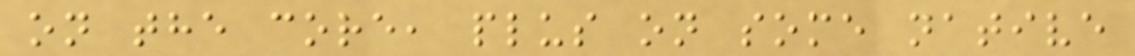on the core, plus on some native
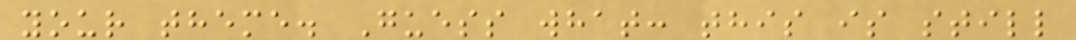your theme. Guess what: this is still
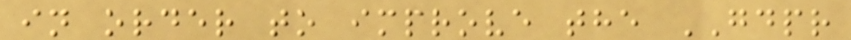in order to improve the GDPR
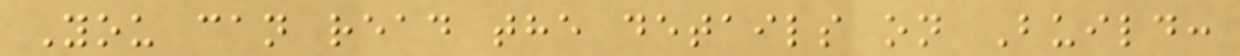You can read the details on Build:
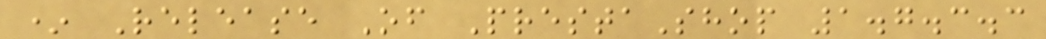* Release Of PrestaShop 1.7.3.3
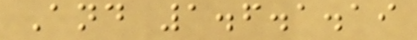And 1.6.1.19
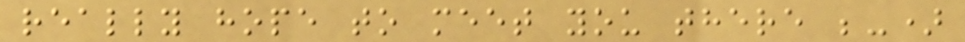really hope to meet you there ;-)
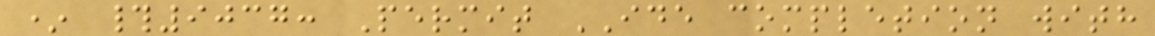* #9037: Permit IDE completion with
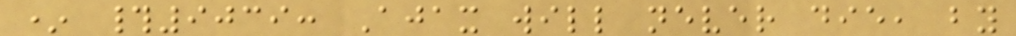* #9039: Ajax will never die, by
